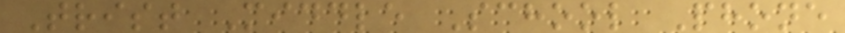Trist Middle School Phone
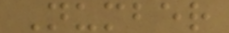Number
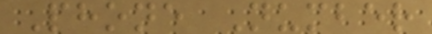Phone Number
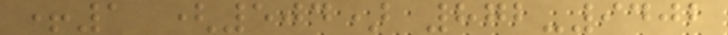+1 (504) 872-9402
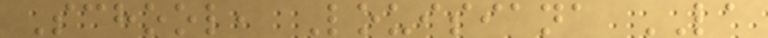School, Louisiana LA
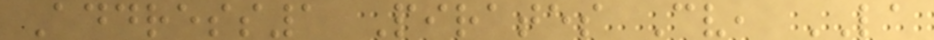Address1 Pirates Cv, LA
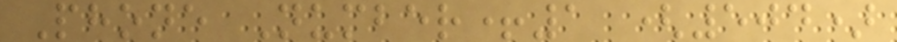Phone Number+1 (504)
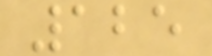125
